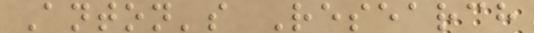Anton's Research
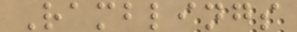Ramblings
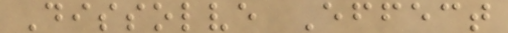Dissolve Effect
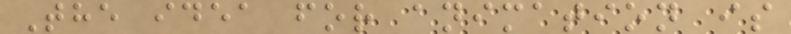The idea for animation is
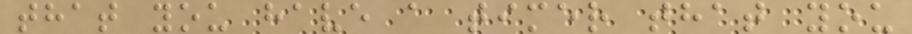that you have a timer that you
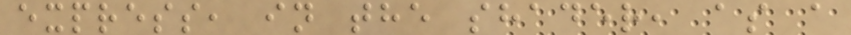express, in the shader, as a
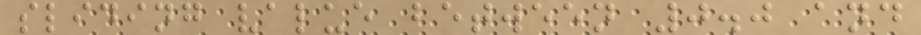sliding value between 0.0 and
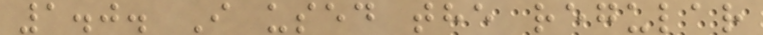1.0. I used the regular
